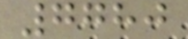7780
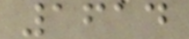1614
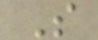S
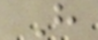H
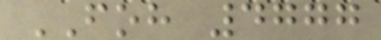FOH 4777
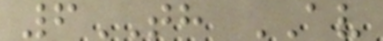6TH AV
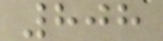808
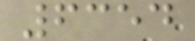6354
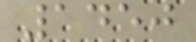1450
